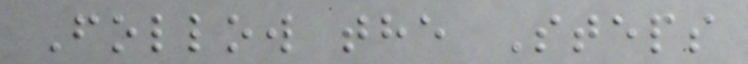Follow the Steps
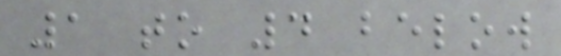1 to 4 below
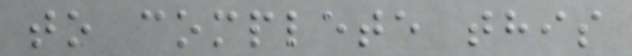to complete this
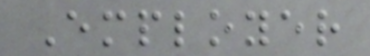Employer
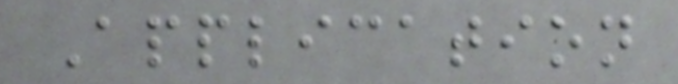Application
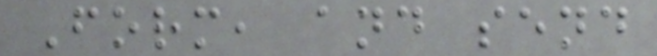Form, and send
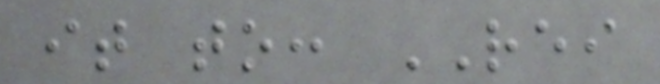it to: REI
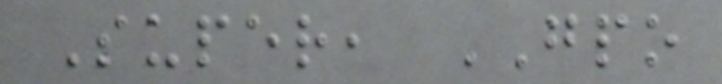Super, GPO
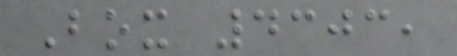Box 4303,
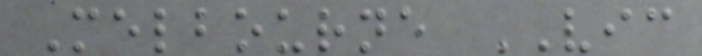Melbourne VIC
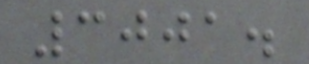3001.
